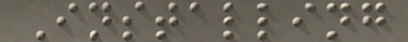Installing
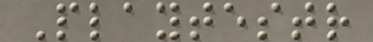Playtestr
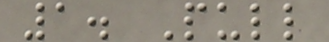1. Pull
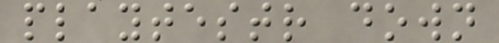playtestr down
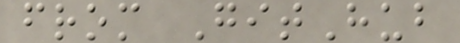from GitHub
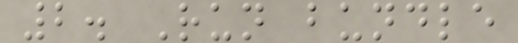2. Run bundle
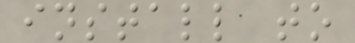install to
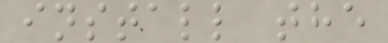install the
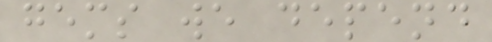gems we depend
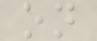on
